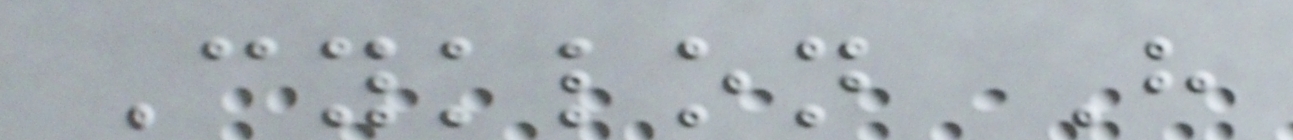Cyklon H
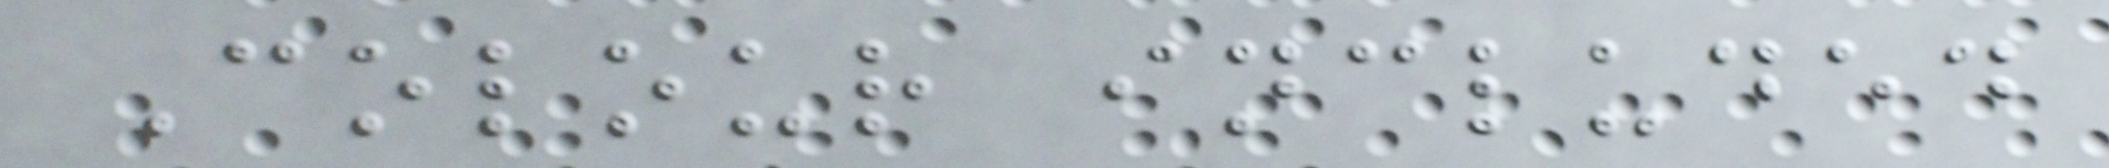Colour included
